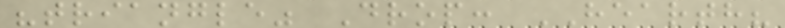"triangle" Drop: HEARTH?
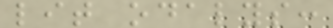lit odalys:
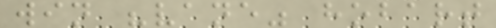win "vane" hobart
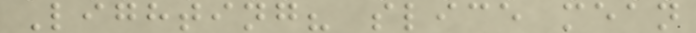Lighting? slice mean
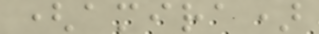(amira)
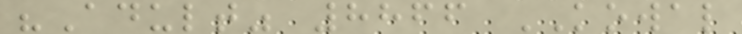"Adult" 8866 KOWAL
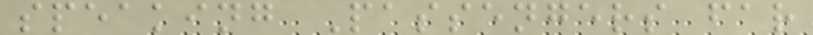speaking Passengers far
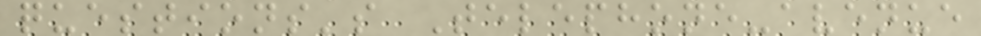questions's Telephone-avenue
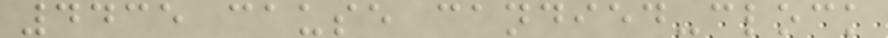4435 cause candied-clock
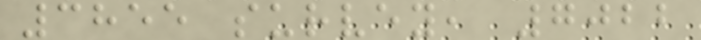3855 survey, 7022
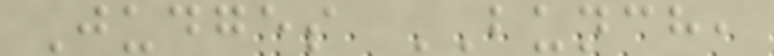Judges BUNCH,
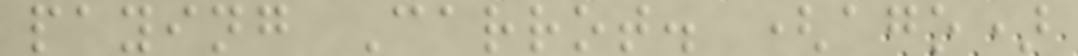paying Carrot. (ago)
